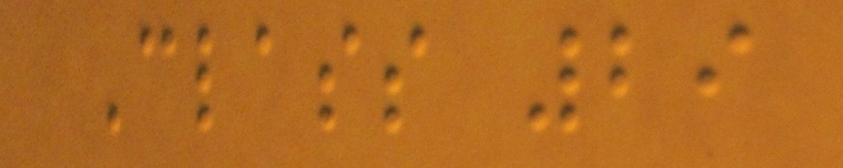Class 29
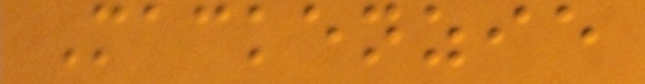Mackenzie
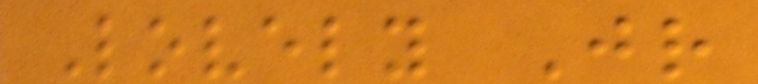Lovely Jr
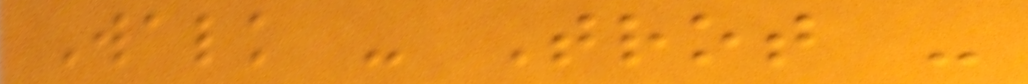Walk - Trot -
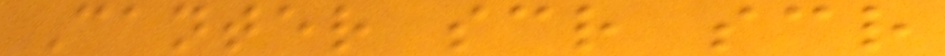Canter scr scr
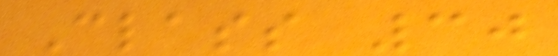Class 30
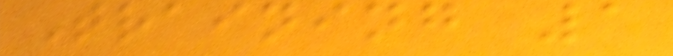Training 1
